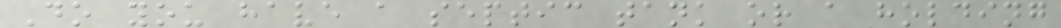Do you have a septic tank or a holding
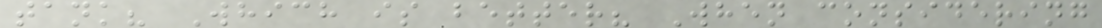tank? Which is better? When considering
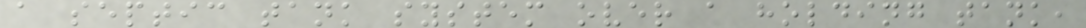a septic tank system over a holding tank,
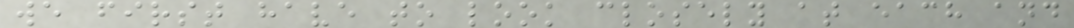we first have to look closely at each and
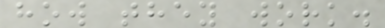how they work.
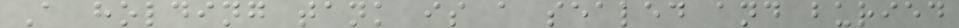A holding tank is a sealed and buried
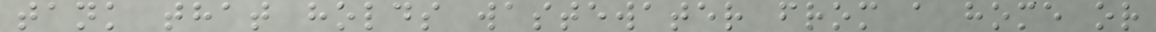tank that holds wastewater from a home or
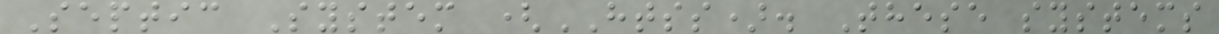Septic System (HTSS). These systems
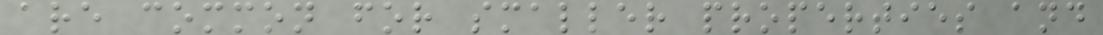are common for smaller properties and
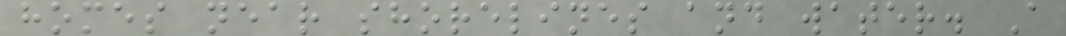homes near shorelines and water. A
